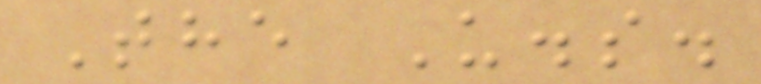The U.s.
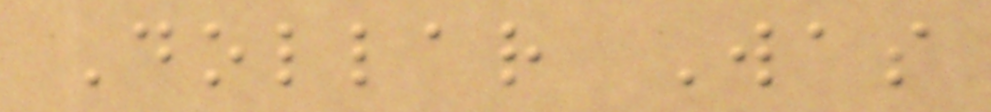Dollar Was
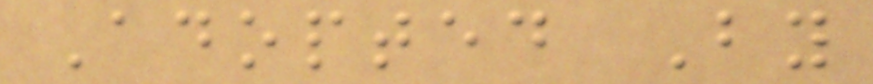Adopted By
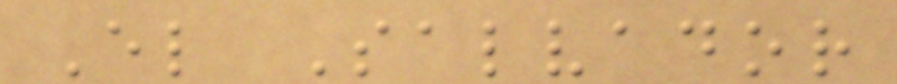El Salvador
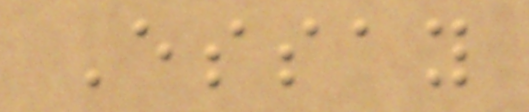Essay
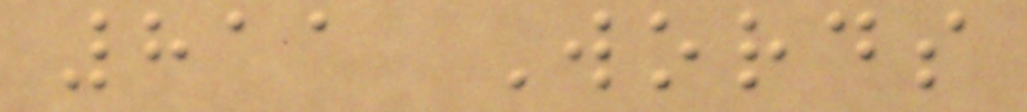811 Words
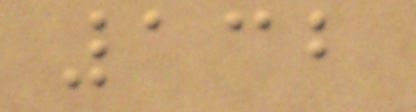132
